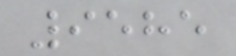9585
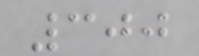300
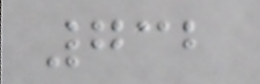732
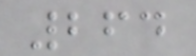264
